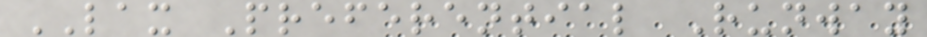LAX Preferential Runway
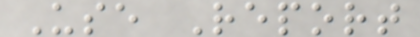Use Report
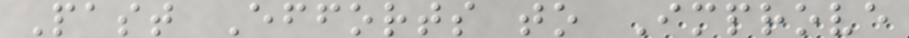Past Efforts to Improve
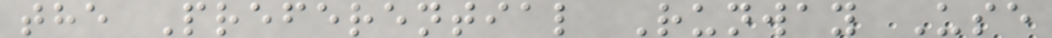the Preferential Runway Use
